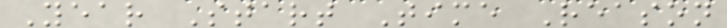Year Start Time Reason
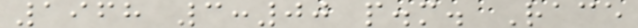1968 3:00 p.m. Race
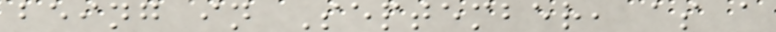being in September, as a
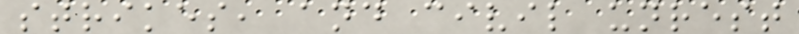strikes, and civil unrest
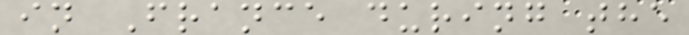in France during the
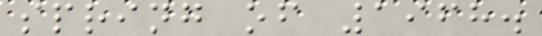spring of 1968.
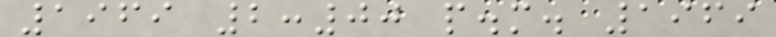1969 2:00 p.m. 1969
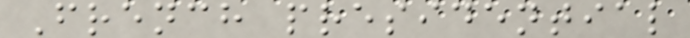French presidential
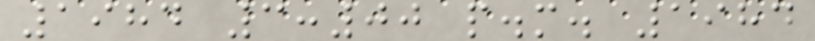1984 3:00 p.m. 1984
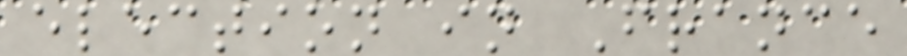election in France
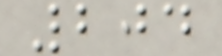204
